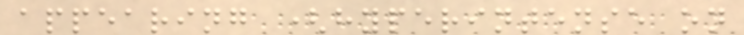appearing (hyperintense on
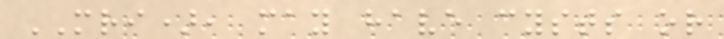MRI), may have cysts or
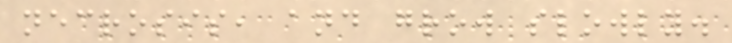necrosis, and grow slowly.
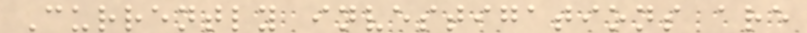Currently investigations are
